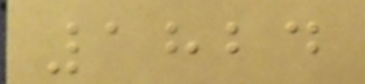1824
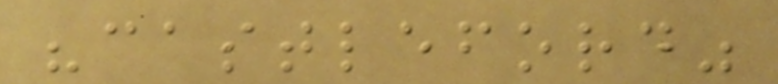"castleford"
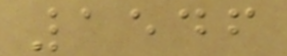1546
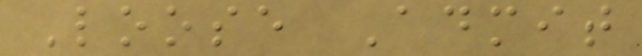Loose Admit
